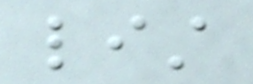list
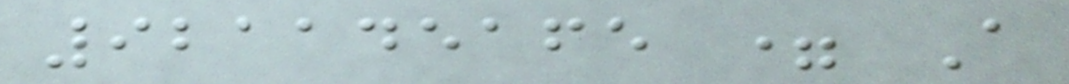921145165 = A
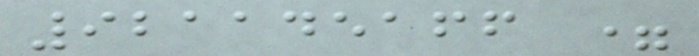921145166 =
